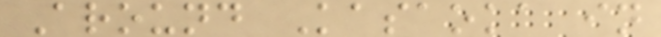Around Kasaoka in
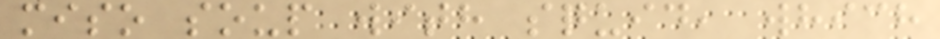miso soup with squid, which
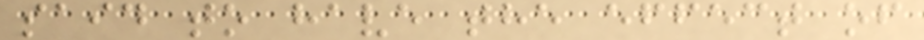said to have the effect of
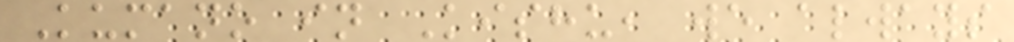Kumano in Kishu, we always
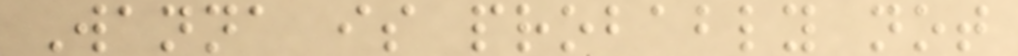Wanna is probably not
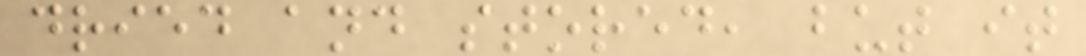dried and stored, but it
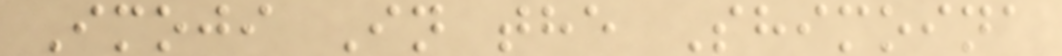Imoji In the Shimoina
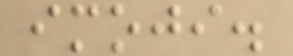imoji.
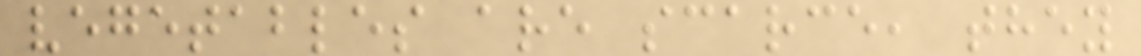vegetables are scarce, they
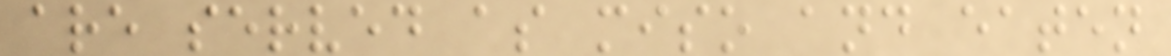are served as miso and eaten
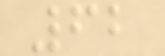62
